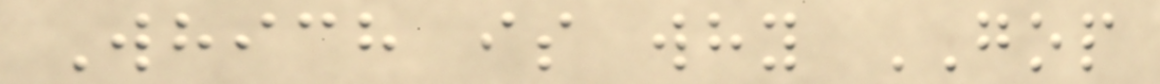Which is why GOP
